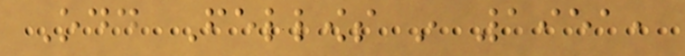Odd Fellows in 1951,
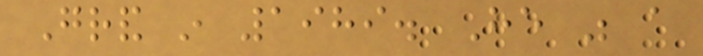Grand in 1989. He was a
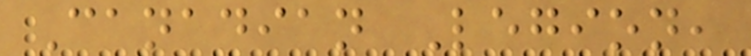Canadian Legion,
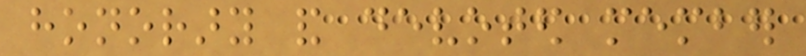honorary and devoted member
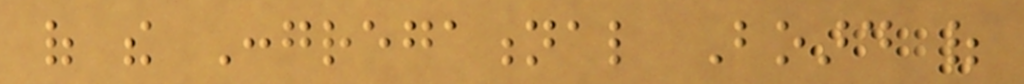of the Congregational Board of
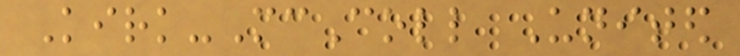Kirk-McColl United
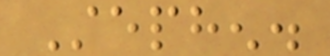Stephen.
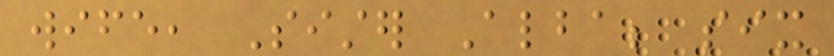wife, Sister Alba; six
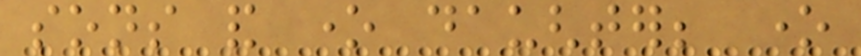sons and one daughter; one
